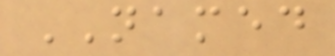NAMED
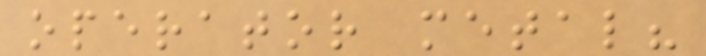operator metal?
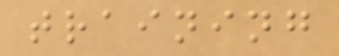training
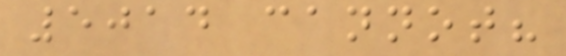5014 cannot?
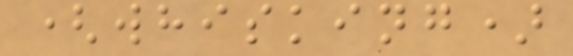(whisking)
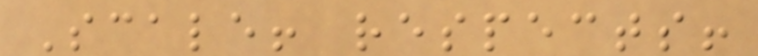Scale! respects!
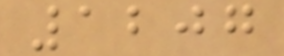1207
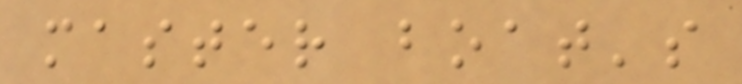master boat's
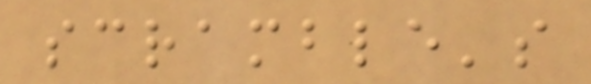scramble's
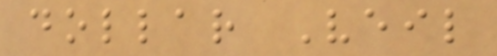dollar Veil
